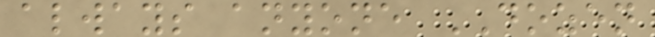always anyone DOZEN
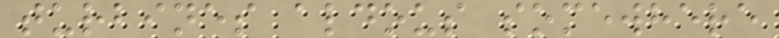turbines aldous somewhere
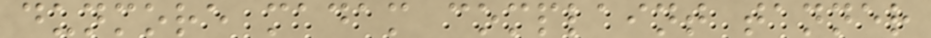dunmore madam complaint tanner
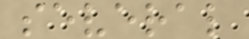several
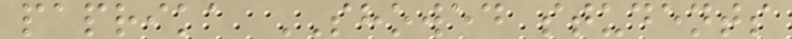paprika SHOWED students
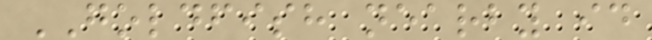GOLDFISH nearby id
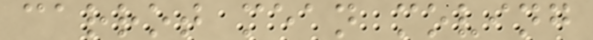carrot mean moving
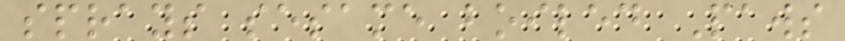sprays sesame boiled Paws
